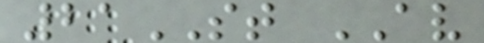21ST AV
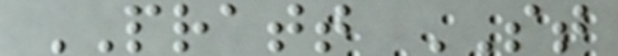PRATT ST
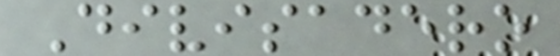Divisadero
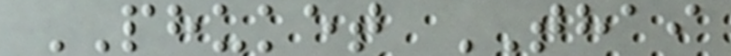PHUKET THAI
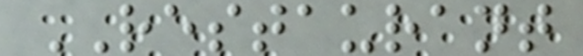RESTAURANT
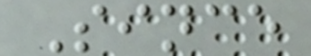Since
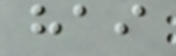hai
